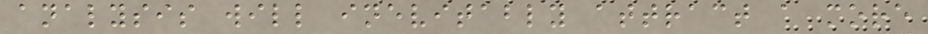analysis will inevitably attract a more
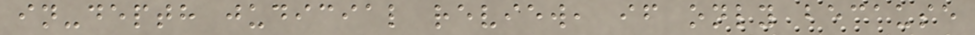in-depth judicial review, if only because
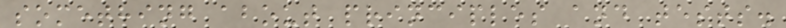something about principles and tests.
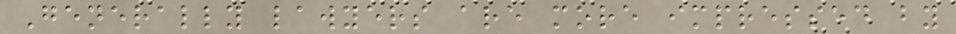Generally lawyers are more impressed by
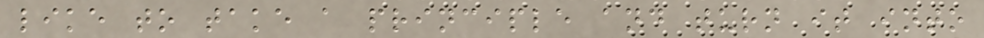like to take a principle and turn it into
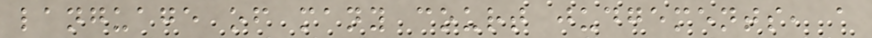language of many court judgements, a
